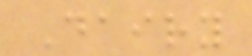Dairy
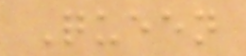Queen
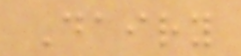Dairy
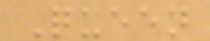Queen
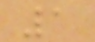1
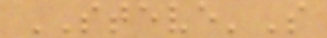STEVE'S
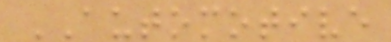AUTOMOTIVE
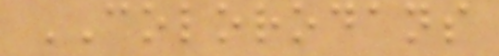COLORODANS
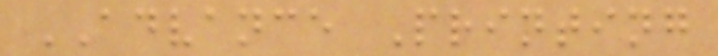ADVANCE Printing
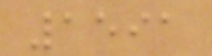1591
